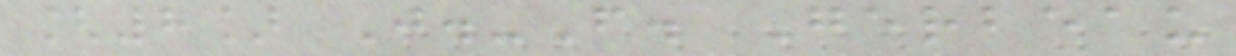[8] J.-F. Gerbeau
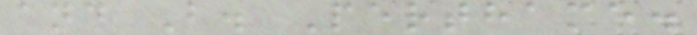and B. Perthame.
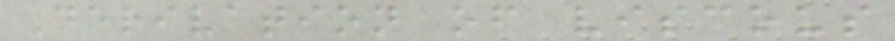Derivation of viscous
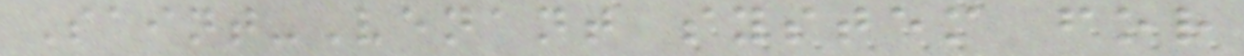Saint-Venant system for
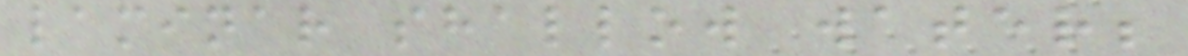laminar shallow water;
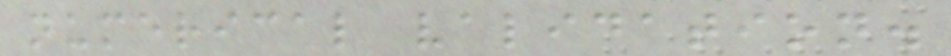numerical validation.
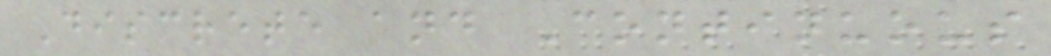Discrete and Continuous
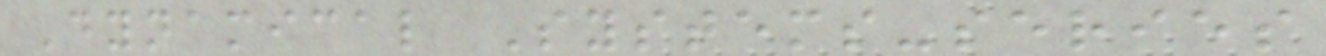Dynamical Systems-series
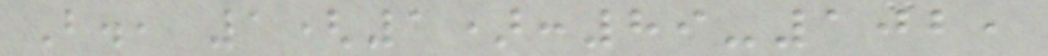B., 1(1):89-102,
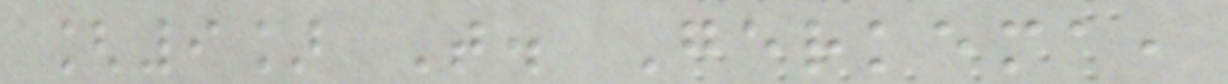[9] T. Gerkema,
